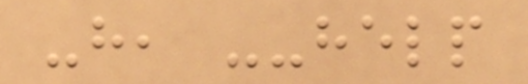-h, --help
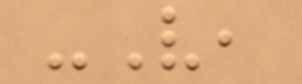-V,
